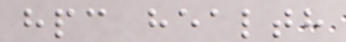hpc health
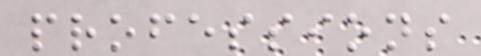professions
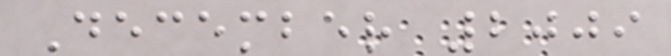December 2009
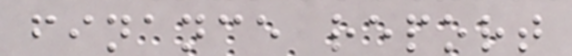finance report
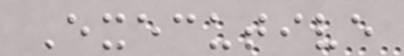Executive
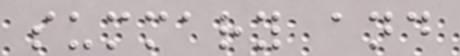summary and
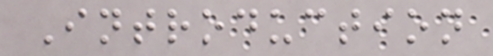Introduction
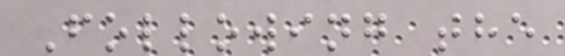Following the
